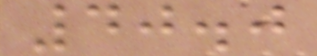40.0
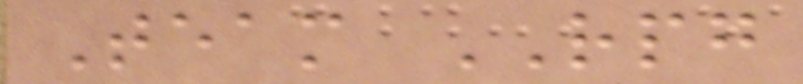Team RPG
